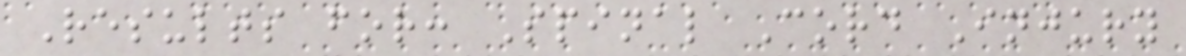Results for: Spinal Cord Injury
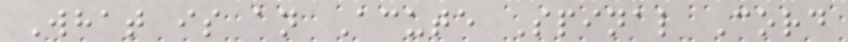What is an Acute Spinal Cord
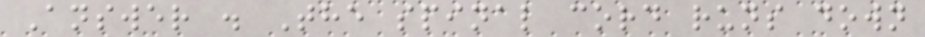Answer . The spinal cord runs down
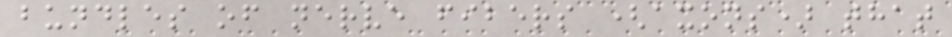bundles of nerve fibers (axons) that
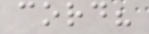cord?
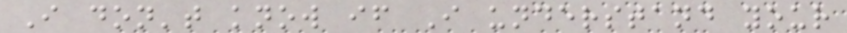I don't know if I understand your
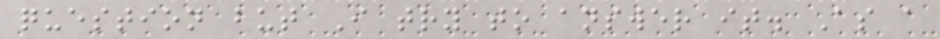question but I try to answer it. As a
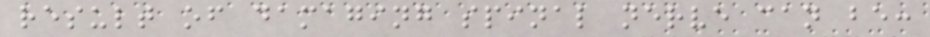result of damaging spinal nerve can be:
